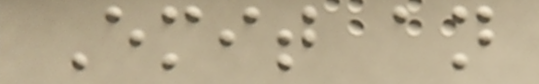Emit an
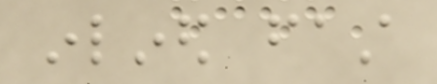inlined fast
